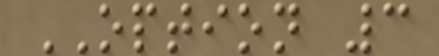OPTION 3
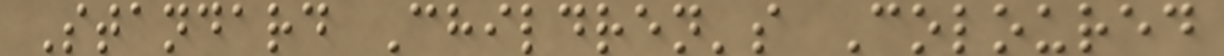Standard Children's Coloured
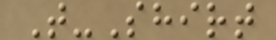T-Shirt
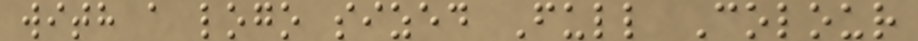with a logo sized Full Colour
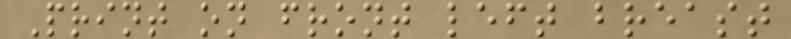Print on front left breast
